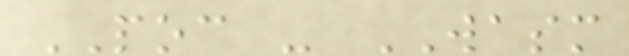POC - WASM
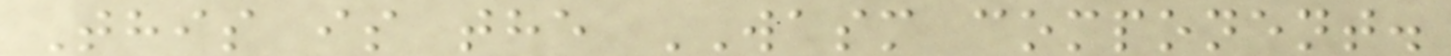This is the WASM component.
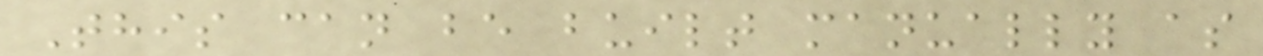This can be built manually as
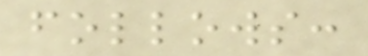follows:
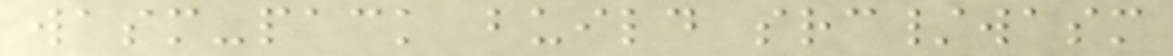wasm-pack build src/wasm
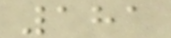181
